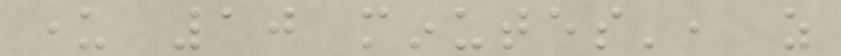under 10 minutes', as
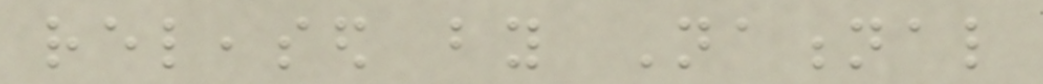released by National
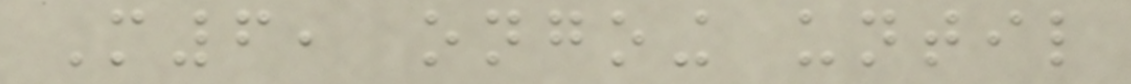M6, ongoing until
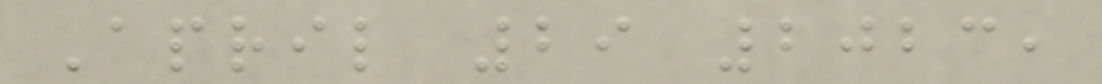April 29 2023,
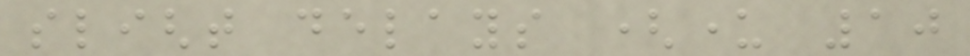slight delays (under 10
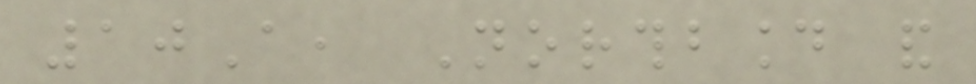10A, Northbound and
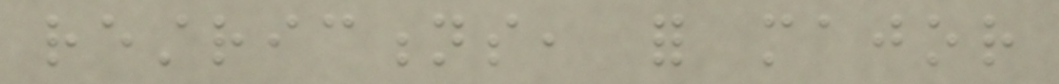restrictions, for major
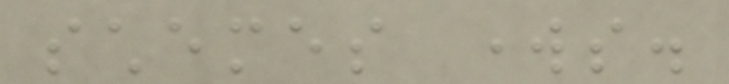schemes works.
